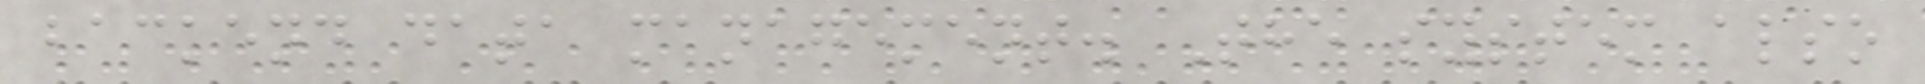backend data management. The system also
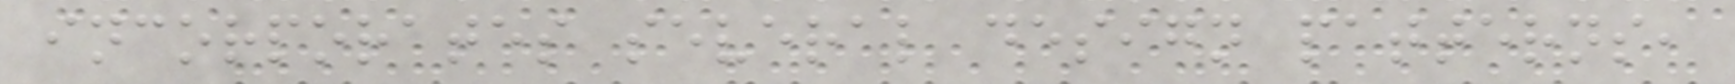incorporates several design patterns,
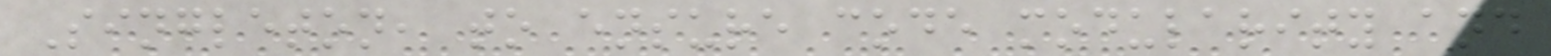Singleton, to ensure code modularity and
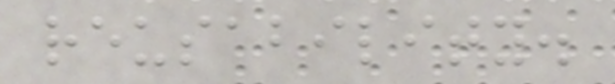reusability.
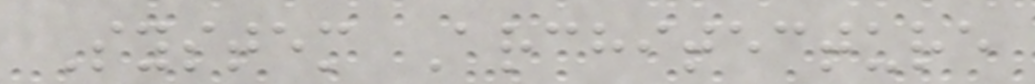System Architecture
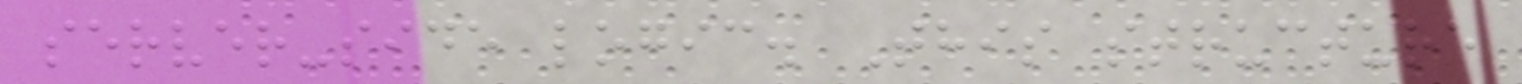server-side logic. This structure
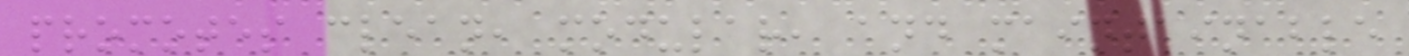promotes clean, modular, and maintainable
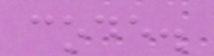code.
